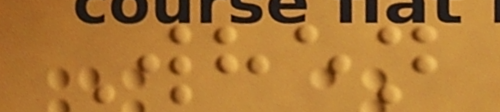When
